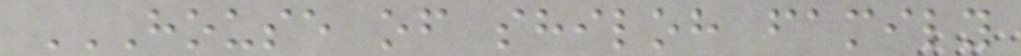HOUSE OF SHILOH FAMILY
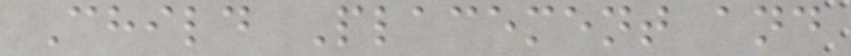Child Placement and
